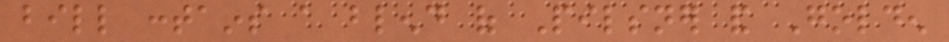bill contains a blend of Pilsner and Golden
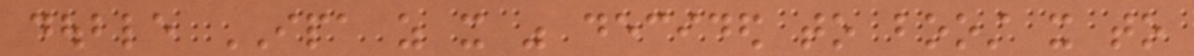double IPA as it was decided to boost it to
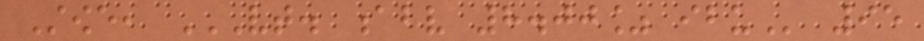Stowe, VT. ABV 8.00% IBU 95
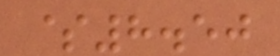$8.50
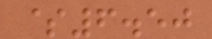$6.50
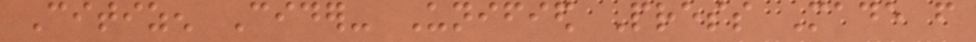Citizen Cider- Unified Press Made from
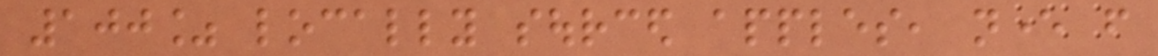100% locally sourced apples, never from
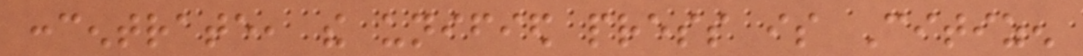concentrate, the unified press is Citizen
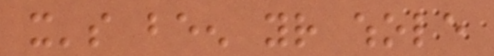it's been your whole
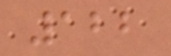122
